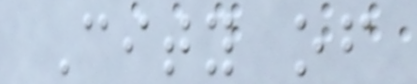City of
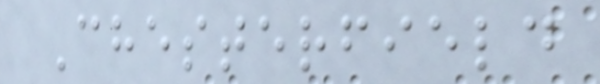Chesterfield
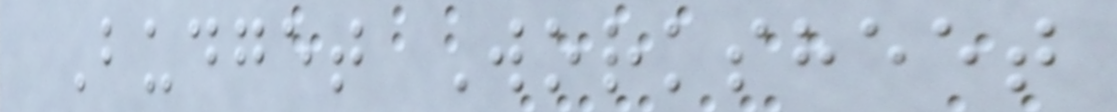Budget Worksheet
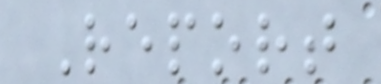Report
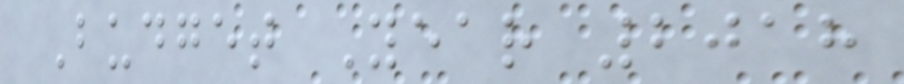Budget Year 2018
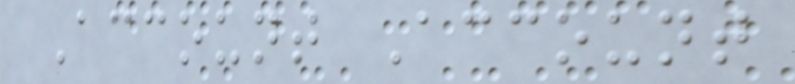Account Account
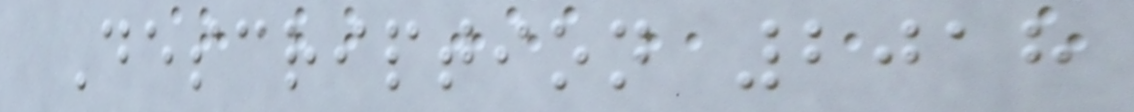Description 2018
